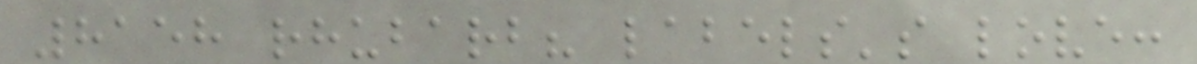8158 rhubarb? labels's love:
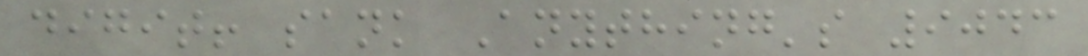digit! sank Anything's 9043
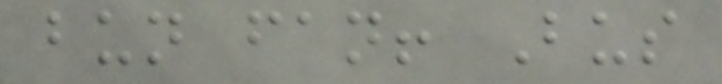bun fan! Bus
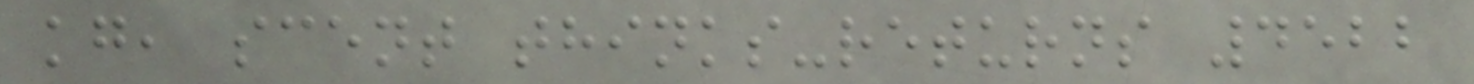kg, scent thinks-returns 4522
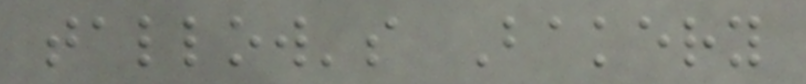tallow's Bakery
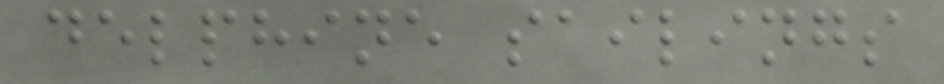delphine sailings
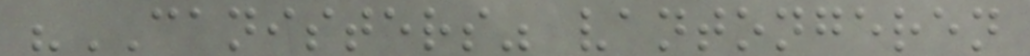"CANISTERS" vantongeren
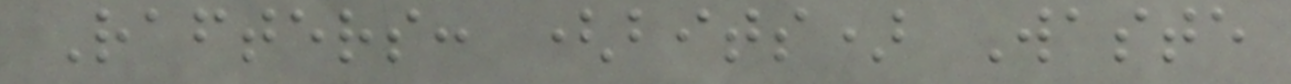Rafters: (bits) Waste
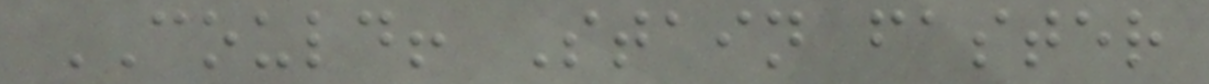COULD! Stain faster
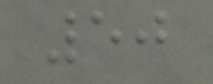50
